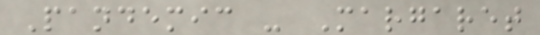Pandemic - Margaret
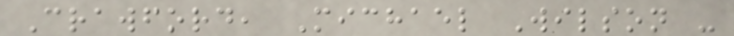Crawford, Michael Wilson -
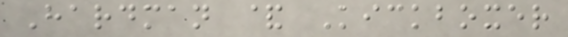Hardman & Kickboxer
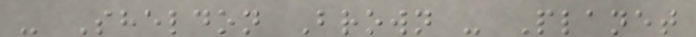- Sheldon Brown - Planet
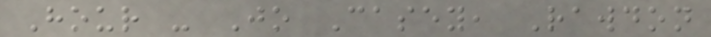Hour - Jo Casey, Rawdon
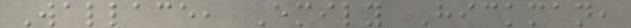Wallace, Emily Hickman,
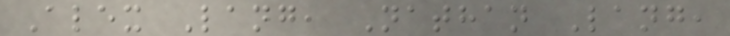Alex Lang, Nathan Lang,
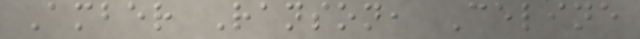Amber Ranson, Celine
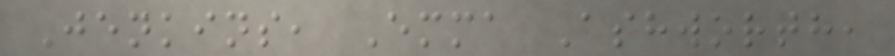Jenkins, Emma Ashworth,
